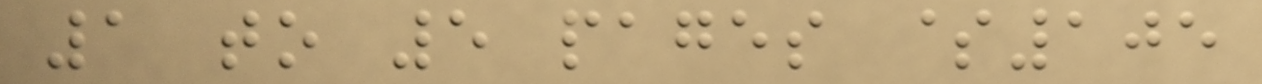1 to 5 pages $105
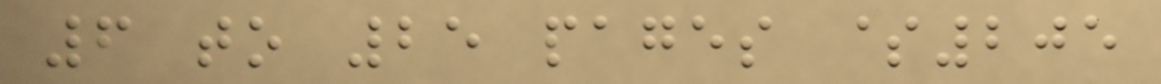6 to 25 pages $205
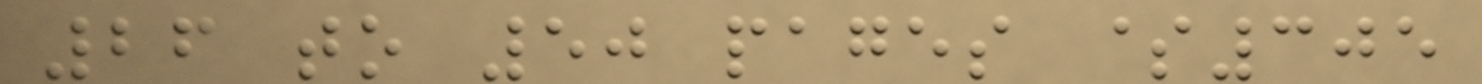26 to 50 pages $305
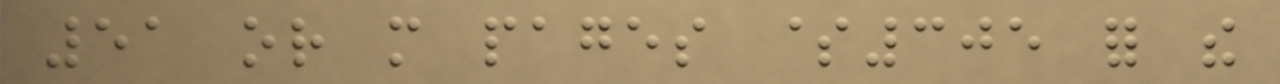51 or more pages $305 for the
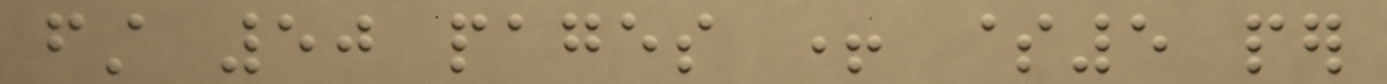first 50 pages + $5 per
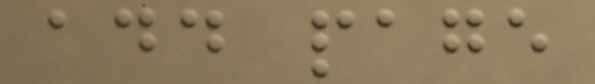add page
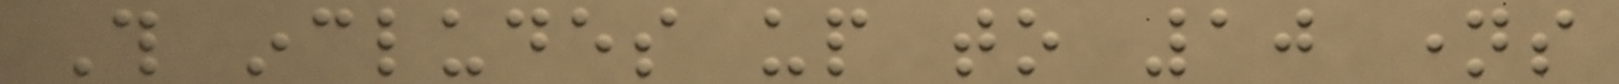This includes up to 10 names
